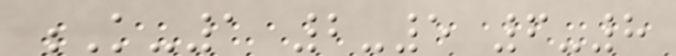K-1 2-5 6-8
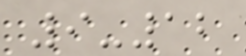9-12
